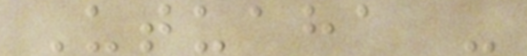Utuaha -
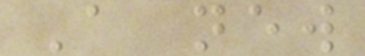A new
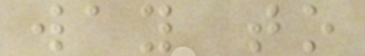way to
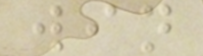win
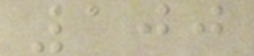100
